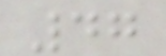47
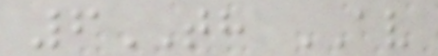6TH AV
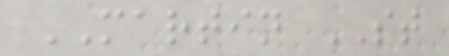MARTIN ST
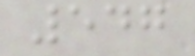547
